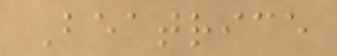Beatrice
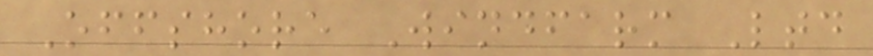Offshore Windfarm Ltd
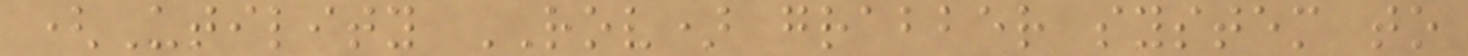(Utility ROV) grabber system to
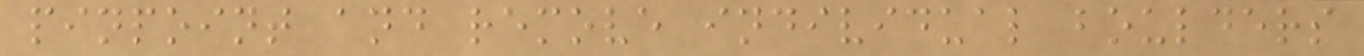pinpoint and remove individual boulders
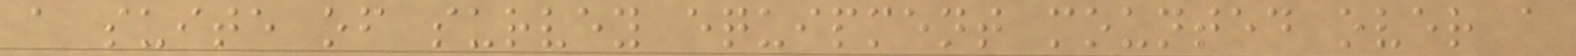a suite of survey equipment mounted over a
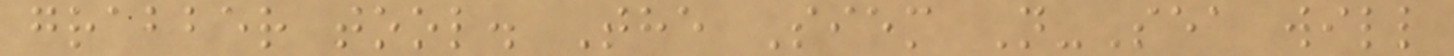grabber tool. The Siem N-Sea will
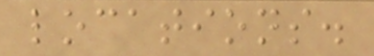locations.
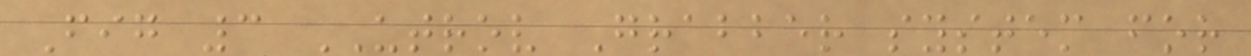Fig 3 UTROV Grabber system for
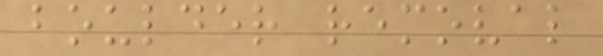boulder removal
